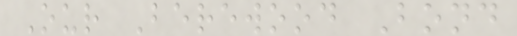Our Berewood Bond
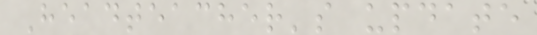Headteacher's update
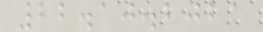22.10.2021
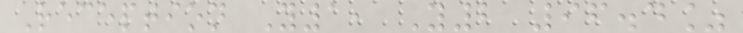Reception Y1, Y2 96.4%
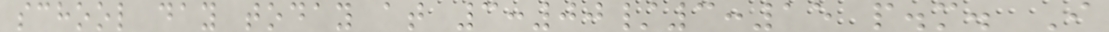school day today at 3:00/3:15 p.m. I
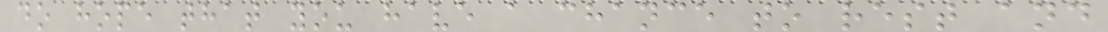do hope that you have a chance to rest and
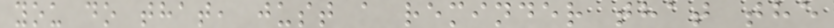you do that, just a reminder that the
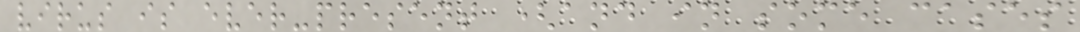virus is ever-present (and in some cases
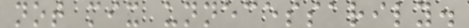not mix unnecessarily.
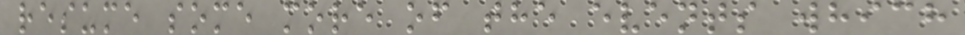resume some more of the events which
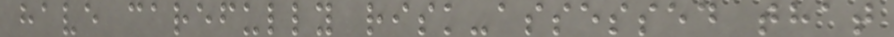have carefully risk-assessed that
